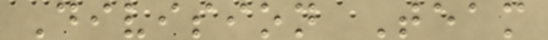Division Team
